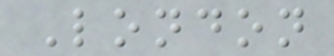London
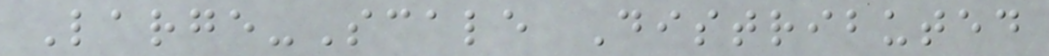Large-Scale Distributed
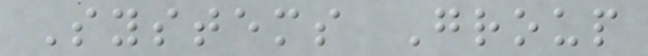Systems Group
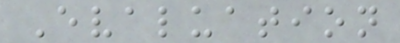Evaluation
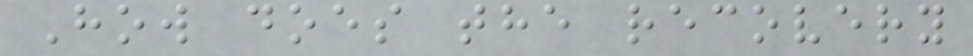How does the recovery
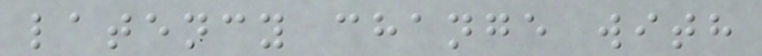latency change with
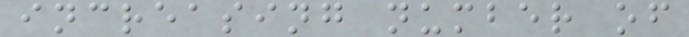increasing number of
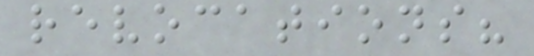revocations?
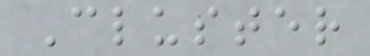Cluster
